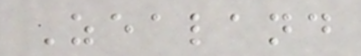Zealand
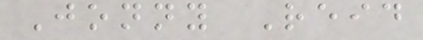Jonny Reid
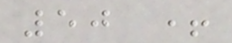50 +
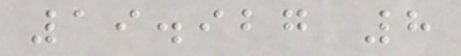19.927 8
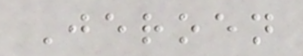Jeroen
